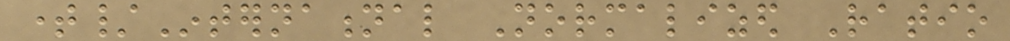time/International Normalized Ratio
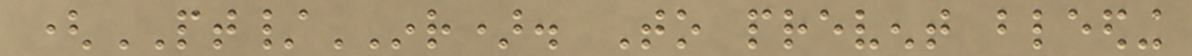(PT/INR). To prevent bleeding
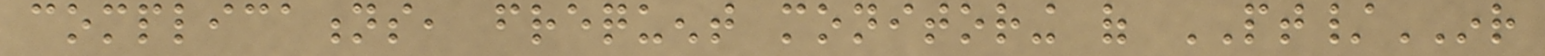complications, frequent monitoring of PT/INR
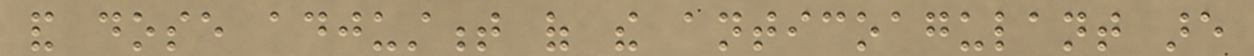and dose adjustment of the anticoagulant are
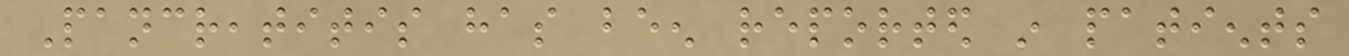Pancreatitis has been reported in patients
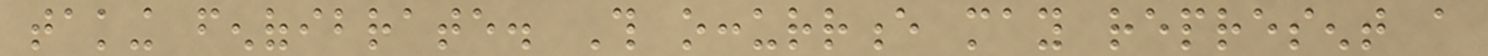taking fenofibrate. This occurrence may represent a
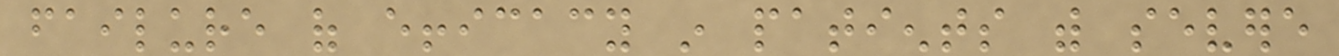failure of efficacy in patients with severe
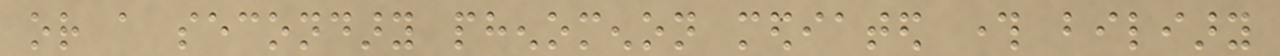or a secondary phenomenon mediated through biliary
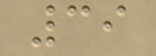39
